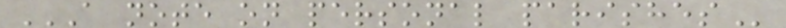A NOTE ON PERSONAL PARISHES
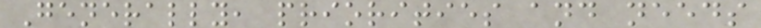Generally, priorities and needs
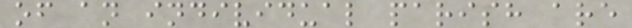of an individual parish are
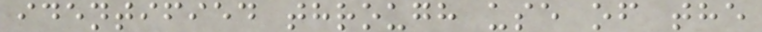identified through use of the
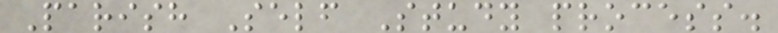Parish Self Study process.
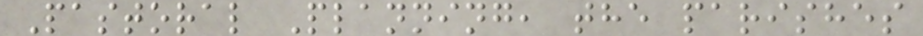Pastoral Planning, the parishes
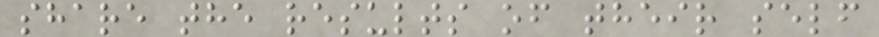share the results of their self
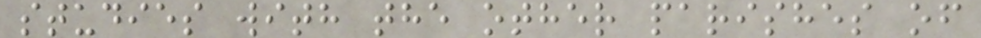studies with the other parishes of
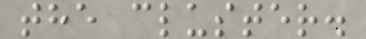the cluster.
